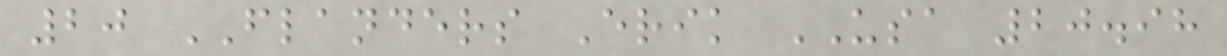20 FLANDERS Erik USA 20.98
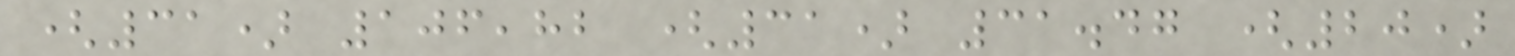(31) 106,82 (31) 31.47 (20)
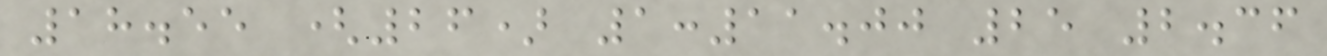18.55 (26) 1:11.00 25 2.36
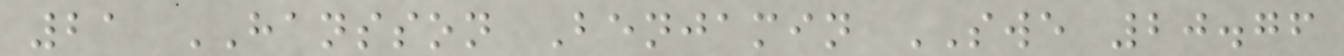21 HANSSON Benjamin SWE 20.76
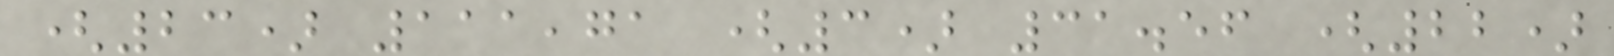(23) 111,71 (3) 31.56 (22)
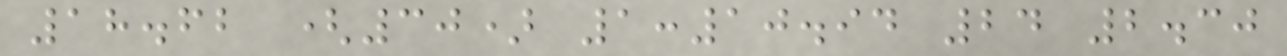18.62 (30) 1:10.94 24 2.30
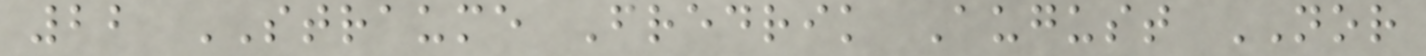22 STRAUME Fredrik August NOR
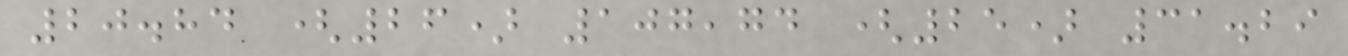20.84 (26) 107,74 (25) 31.29
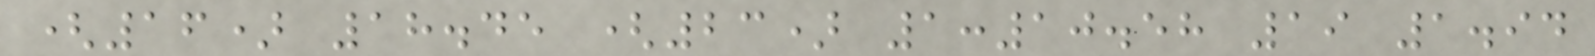(16) 18.45 (23) 1:10.58 19 1.94
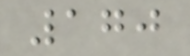170
